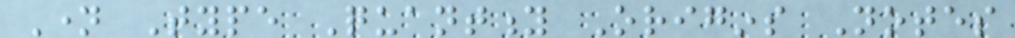Name Type Quantity Origins Notes
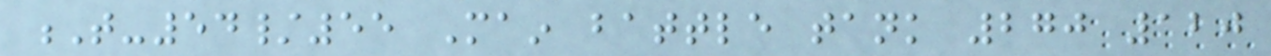T-54/55 Main battle tank 270 120
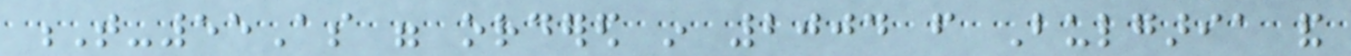T-55As were ordered in 2004 from Bulgaria and
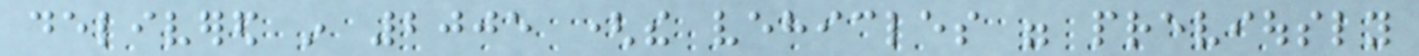delivered in 2005 (the vehicles were previously
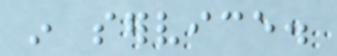in service.
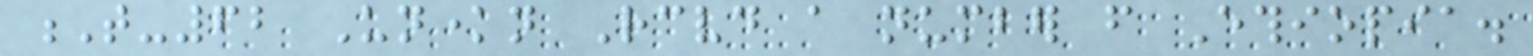T-62 Unknown Received a number from Ethiopia.
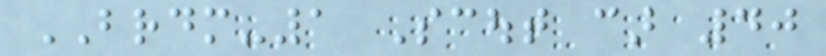BRDM-1 Scout car 40
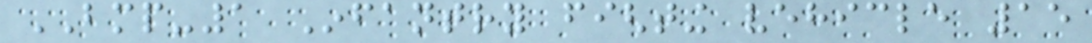BMP-1 Infantry fighting vehicle 15
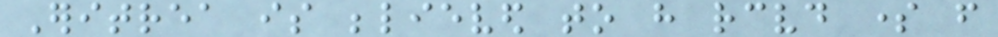Eritrea is believed to have received some from
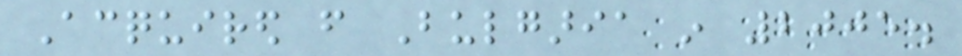Acquired from Bulgaria in 2005.
